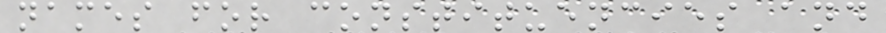names for constituencies and
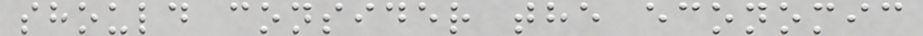should consider the economic
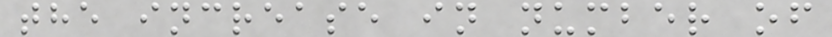the increase in number of
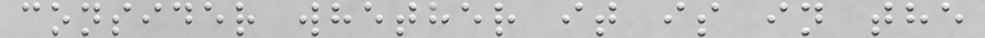consider whether it is in the
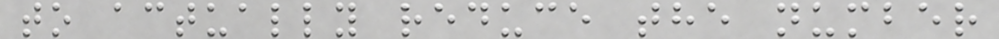to actually reduce the number
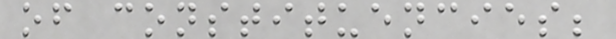of constituencies;
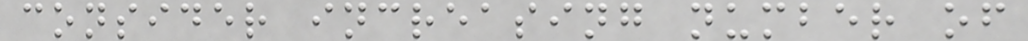consider increasing number of
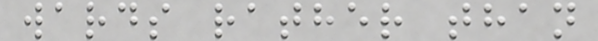wards rather than
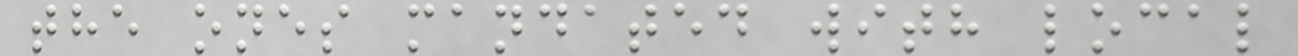the ones mandated with local
